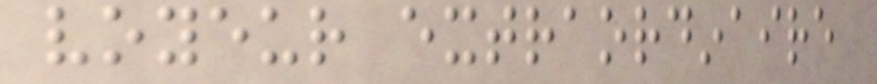voyeur extraordinaire
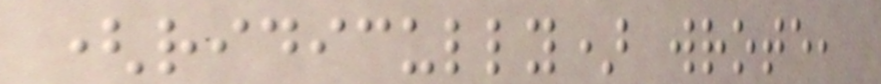(ridicully) wrote,
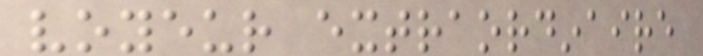voyeur extraordinaire
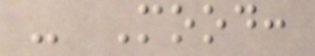- Mood:
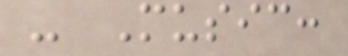- Music:
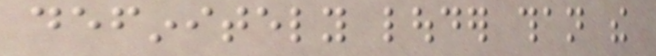definitely louder than the
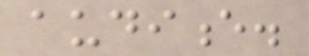audience.
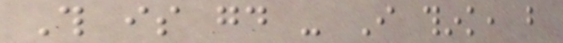This is good - I think, but
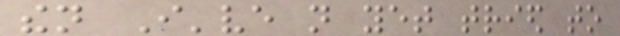then I've not yet tried to
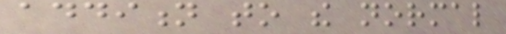addition to the normal
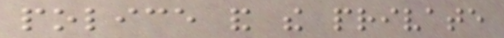police and the private
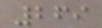269
